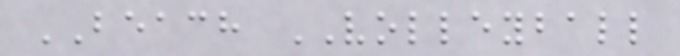BEACH VOLLEYBALL
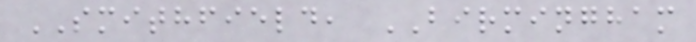SMITHFIELD, BIRMINGHAM
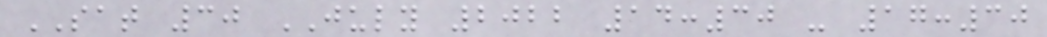SAT 30 JULY 2022 14:30 - 17:30
